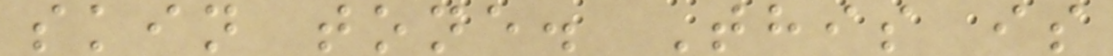skin tone. This is
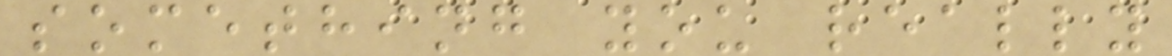something you really
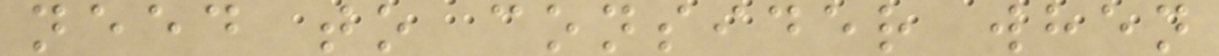need to consider when
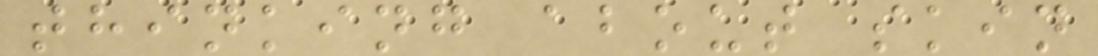thinking about skin
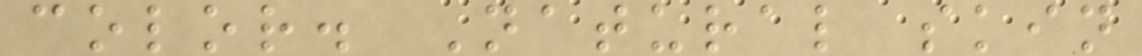color. Natural skin
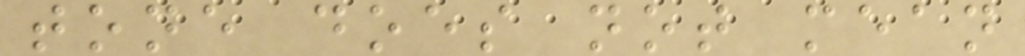tone does not mean
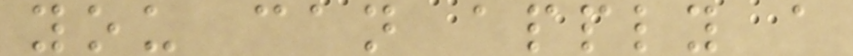you can apply a
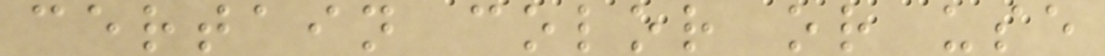certain color or use
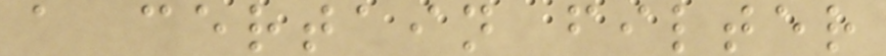a certain filter
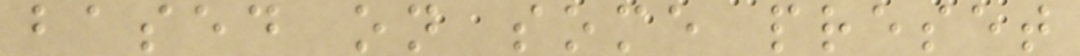based on some preset
